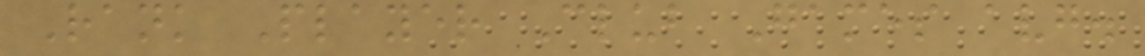Rank Player Club Games avg.
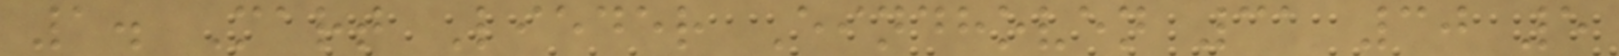1. Mart Lieder Eindhoven 31 30 5
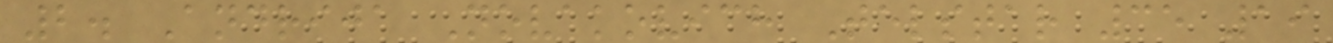2. Andrija Novakovich Telstar 35 19
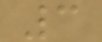3
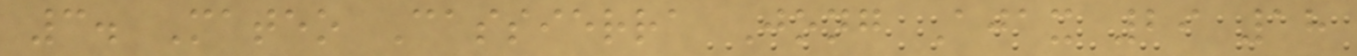3. Mateo Cassierra Jong Ajax 29 18
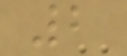2
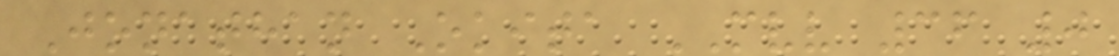Jonathan Okita MVV 36 0
